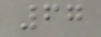67
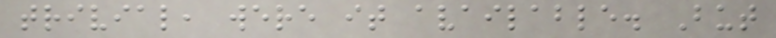trivial, were it available. But
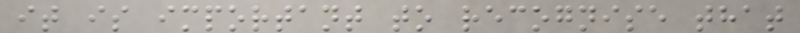it is important to recognise that
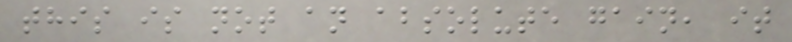this is not an absolute gain, it
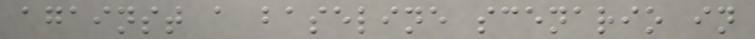against a baseline scenario in
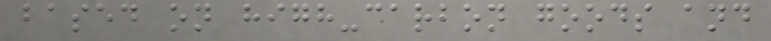based on high-carbon goods and
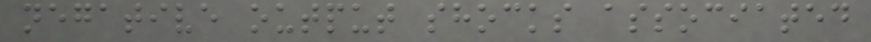negative output shocks associated
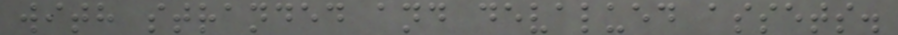with stranded and devalued assets.
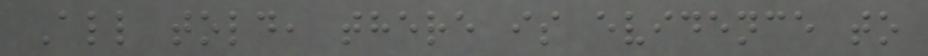All told, there is evidence to
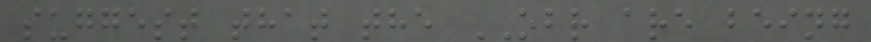suggest that the OBR are being
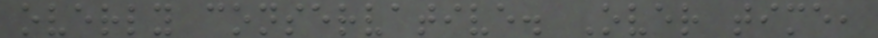overly conservative. Over time,
